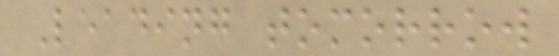Leading tomorrow
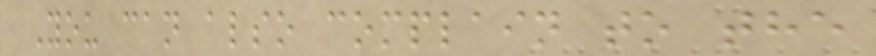You can also complain to the
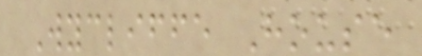Wycliffe House
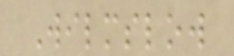Wilmslow
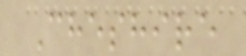Cheshire
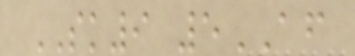SK9 5AF
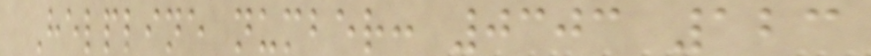Helpline number: 0303 123
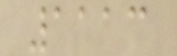1113
